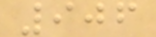906
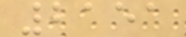2151
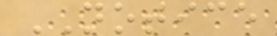NOTICE
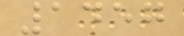1457
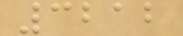3212
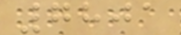7801
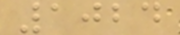1024
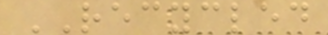RECYCLED
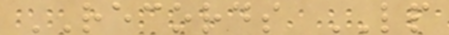RECORDS LP
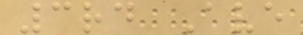3rd Ave
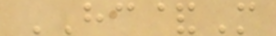HC&M
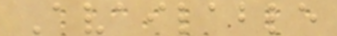Available
